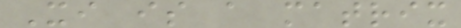Xi is a matrix
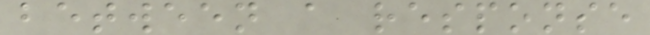between a response
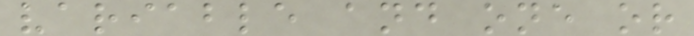variable and one or
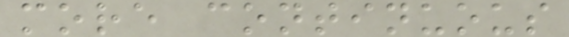more continuous
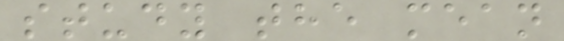study the mean
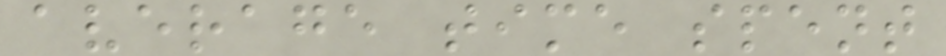average time spent
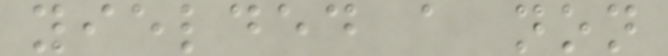yielded a non
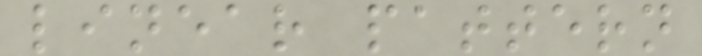linear pattern
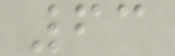63
